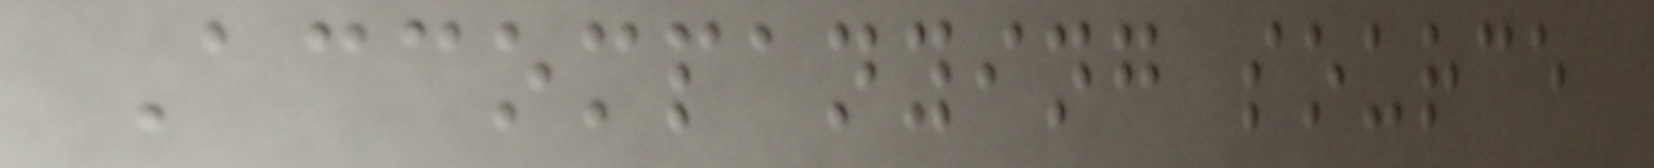Accompanying source
